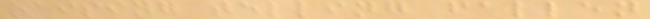raising telling fallen
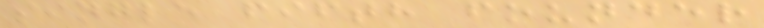single fifth founder
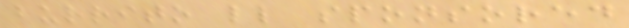burrito ll sponsored
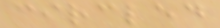circled
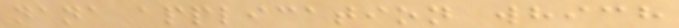nana application which
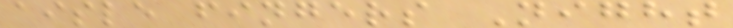aisle fingers Night
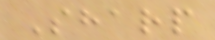Sharp
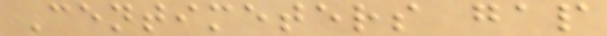Centimeters gap
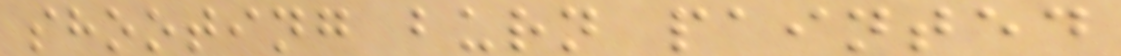shooting burn painted
